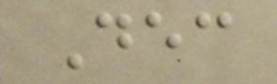Dec
